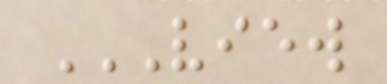VIEW
